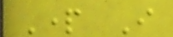Part I
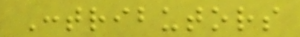Contributors
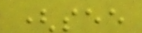(see
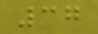37
